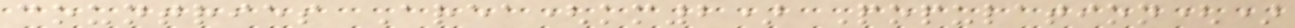countries Area(km2) Population()
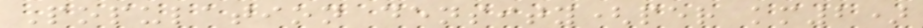Population density(per km2)
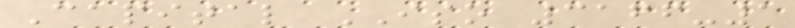Capital ISO 3166-1
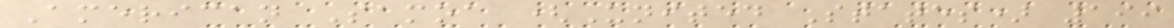American Samoa (United States) 199
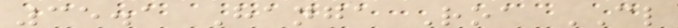35.1 Hanga Roa CL
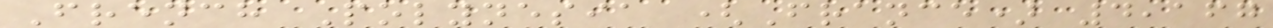French Polynesia (France) 4,167
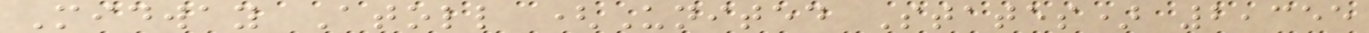Midway Atoll (United States) 2,355
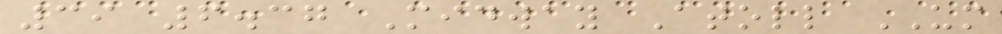39 6.37 Midway Atoll UM
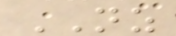NZ
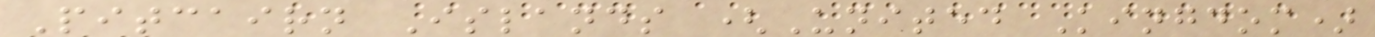Pitcairn Islands (United Kingdom)
